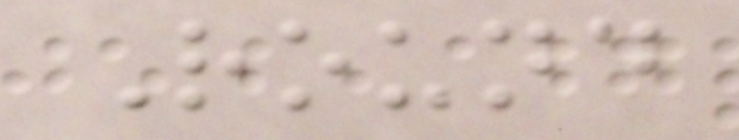Round
